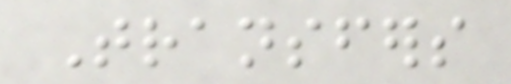Transfers
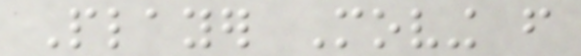Player Moving from
